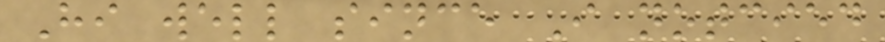Hi well since I notcied
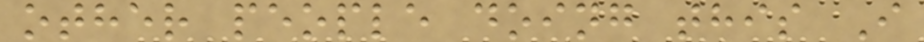other people doing this I
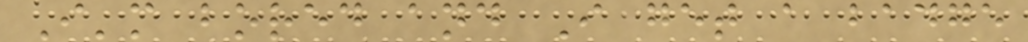I'm bored and I get a badge
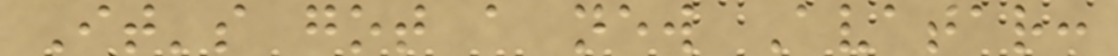It's got a new Avatar:
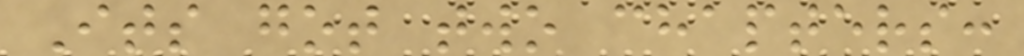Its got two chapters:
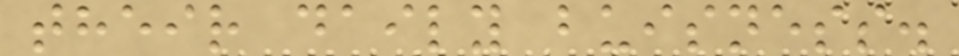their daily buisness.
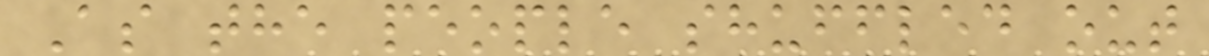As the people shuffled out
